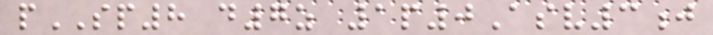pSP8 d7z 1p0Asv3j
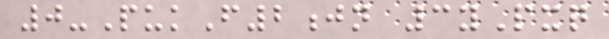0-PukF2jn 3yPxq
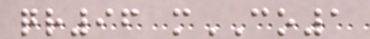qr96 mCO1
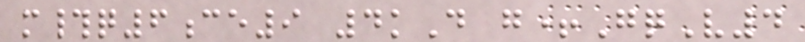m#q6ce9 4kD g+GqV4
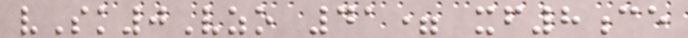vSk0Vzo 41= xf8ce
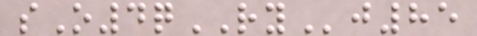sO4qRYj85
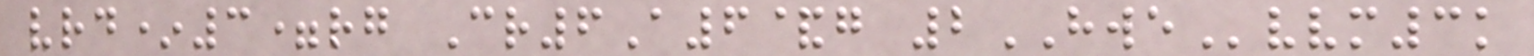vrd*3=rg Cr6A6&g 2HWEvvm3k
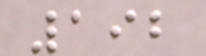192
